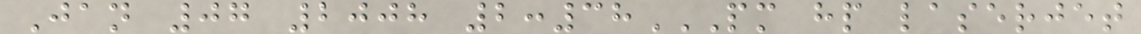Jan 07 2008 2:38PM HP LASERJET
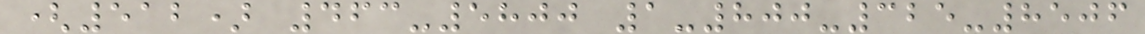(512) 463-5800 1-800-325-8506
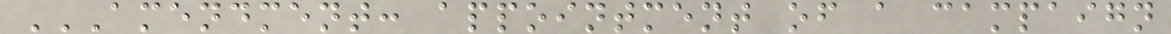AMENDMENT: APPOINTMENT OF A CAMPAIGN
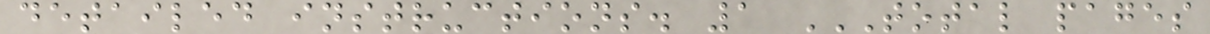detailed instructions. 1 TOTAL PAGES
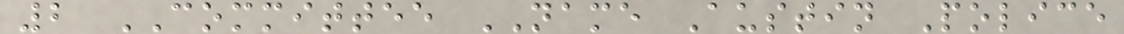2 COMMITTEE NAME Austin Police
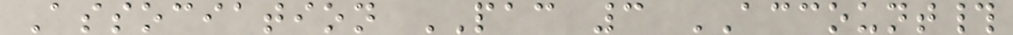Association PAC 3 ACCOUNT#
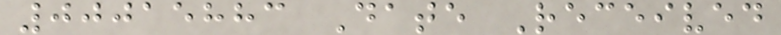00015883 Date Received
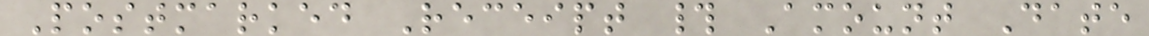Postmarked Receipt # Amount Date
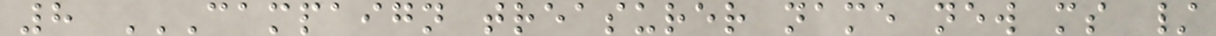8 CAMPAIGN TREASURER NAME NEW MS /
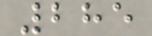285
